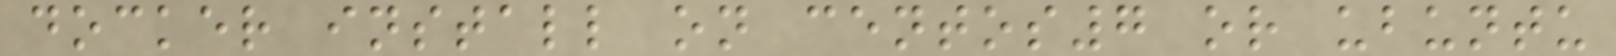docker install on centos7 or ubuntu
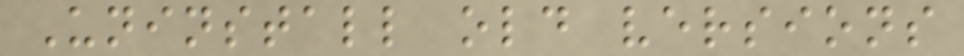Uninstall old versions
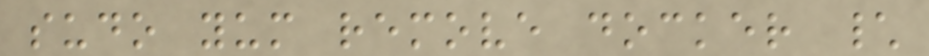sudo yum remove docker \
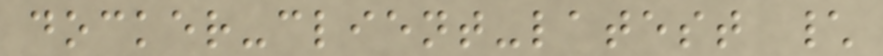docker-client-latest \
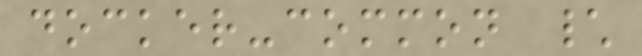docker-common \
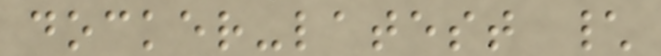docker-latest \
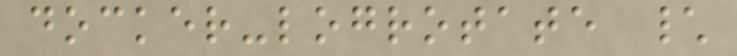docker-logrotate \
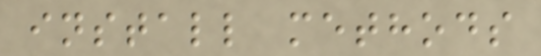install methods
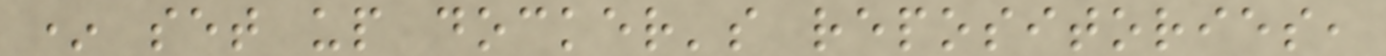* set up docker's repositories,
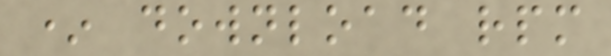* download rpm
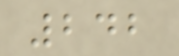242
